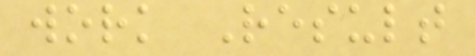work Result
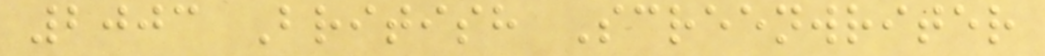2003 British Screenwriter
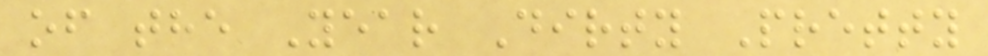of the Year Dirty Pretty
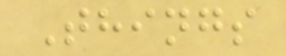Things
